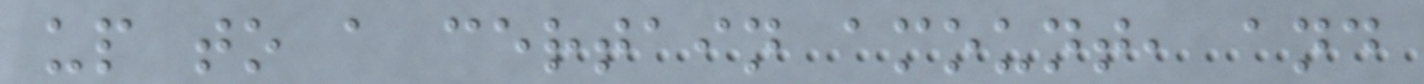up to a certain amount, and
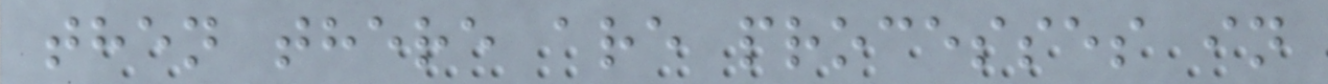then there are processes in
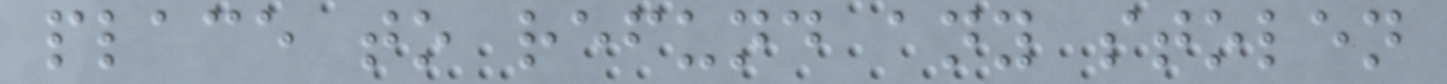place to refund any stolen
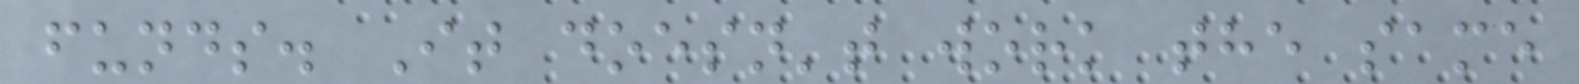funds. It doesn't work the same
